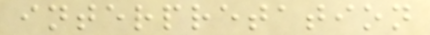interpretation
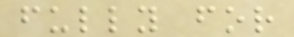fully for
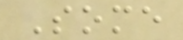Some
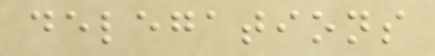delegations
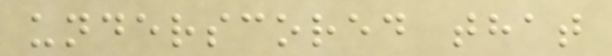underscored that
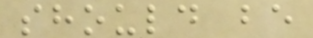should be
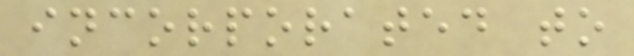incorporated to
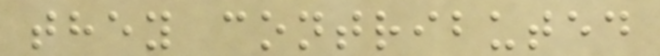they contributed
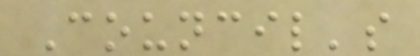Council's
